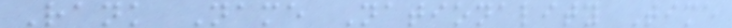Rank Name Nationality Time
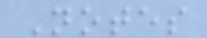Notes
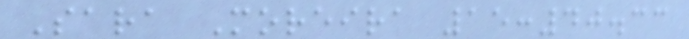Sara Moreira 15:40.33
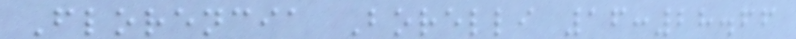Florencia Borelli 16:28.66
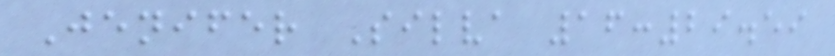Jenifer Silva 16:29.59
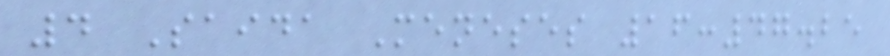4 Saida Meneses 16:47.25
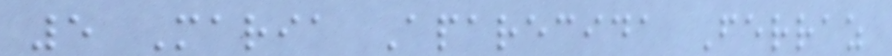5 Maria Aparecida Ferraz
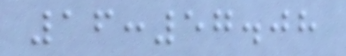16:57.08
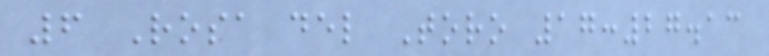6 Rosa del Toro 17:27.13
